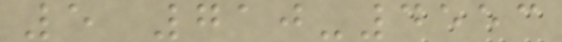5 710-4553
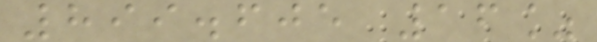899.605 16%
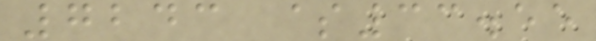7243 $33.55
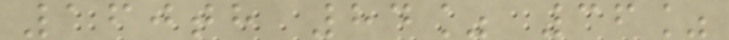160th 84% 36%
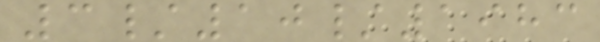3/10/1983
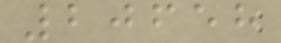20658
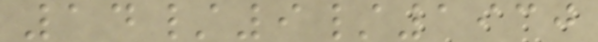14/9/1930
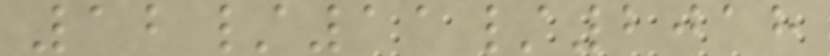12/11/2018
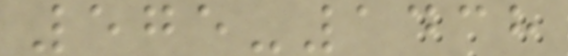575-1438
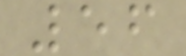56
